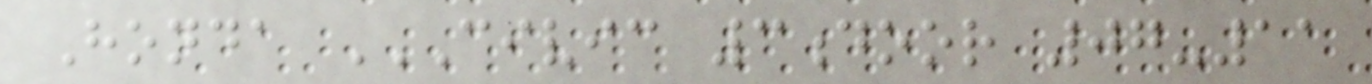Honda CIVIC 3DOOR 07-11
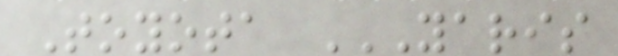Toyota YARIS
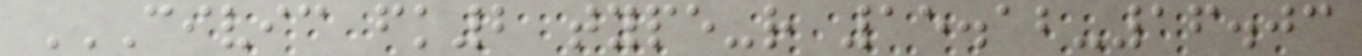CIVIC FK2 TYPE-R 15.12-16.03
